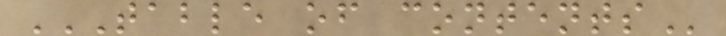TABLE OF CONTENTS
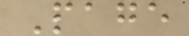Page
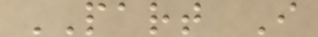PART I
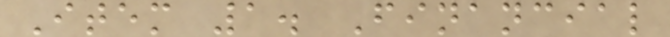Item 1. Financial
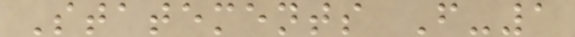Statements F-1
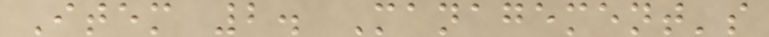Item 2. Management's
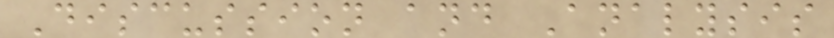Discussion and Analysis
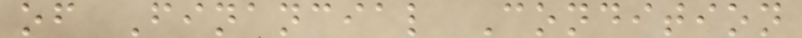of Financial Condition
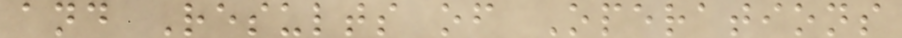and Results of Operations
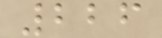226
